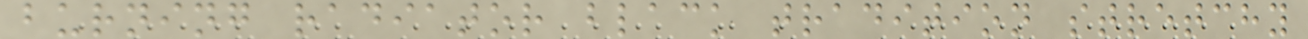burning radiator black tradition stretchy
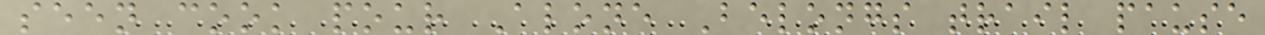seen cook pour Alone Belongs trail pause
